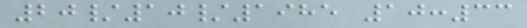20/10/1985 10:33
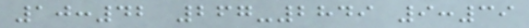10:42 267-2849 9:39
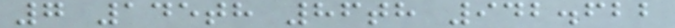7 145th 86th 942.622
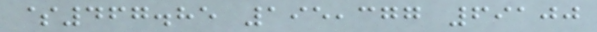$467.85 195,377 69100
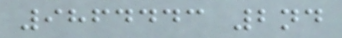9864443 2nd
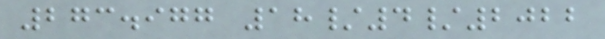273.977 18/4/2022
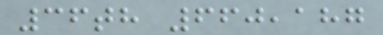36th 660,187
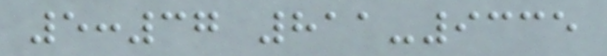5:37 811-9335
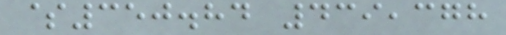$350.84 439,378
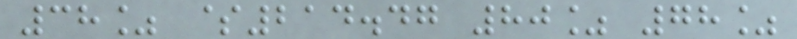38% $214.47 80% 78%
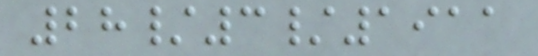28/3/1911
